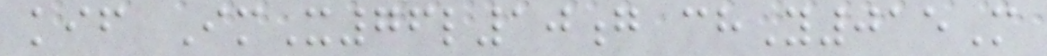kif ImX76l10g chY015M
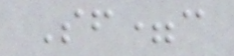Sf=c
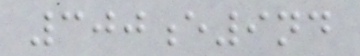300e9nd
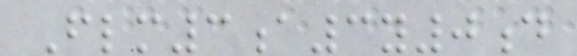Flm3a3y0d
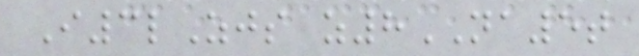I3lZjs z8NA5t
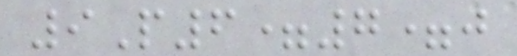9P6=7=j
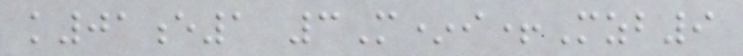k01e1 3M*i+Mzb9
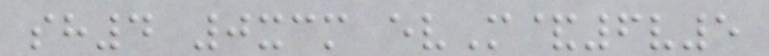sh4 0xcm evM&6v5
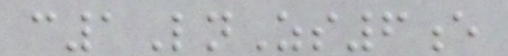c1LnZs6e
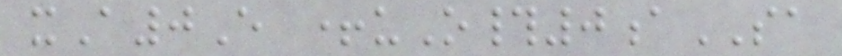xA0E +uO#0aSA
